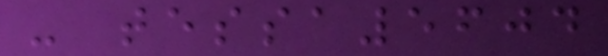- tessa5604
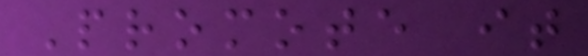Promote it
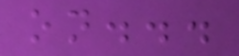on...
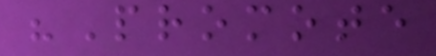"Promote
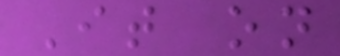It on
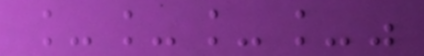____"
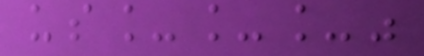us___"
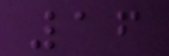16
